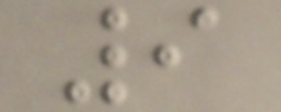9
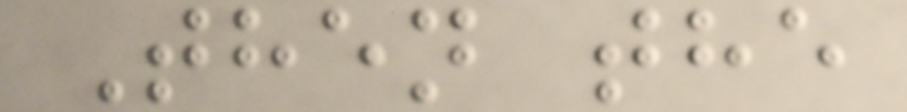Then the
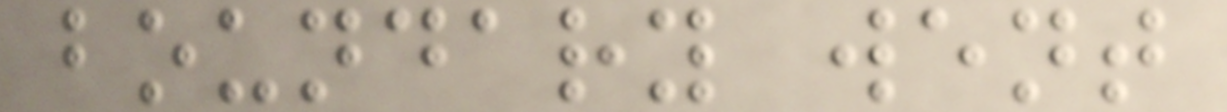boundary went
